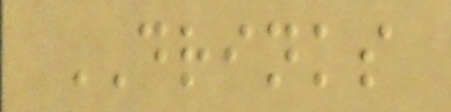DRINKS
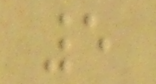5
